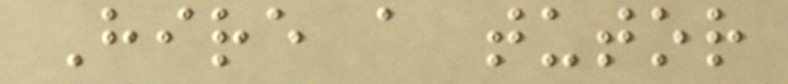Hire a tutor
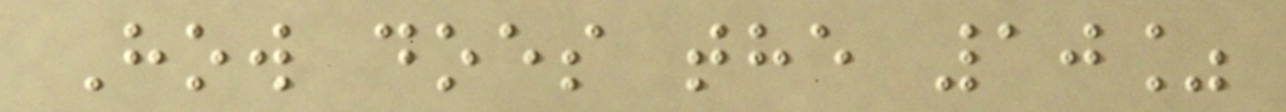How does the 10%
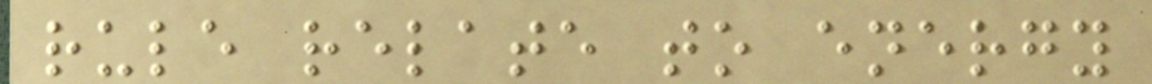rule relate to energy
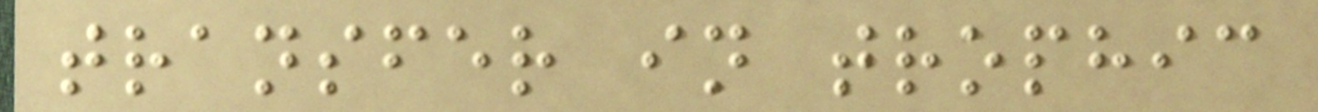transfer in trophic
